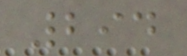294
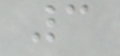3
